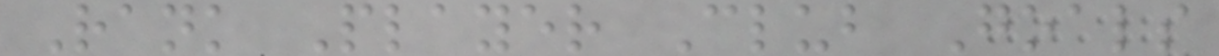Rank Player Club Goals
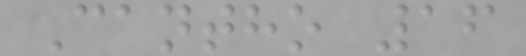Cantho 16
